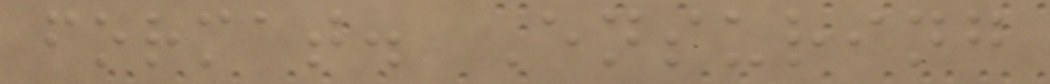format. Ensuring
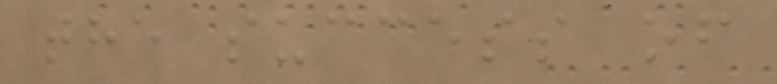the success of
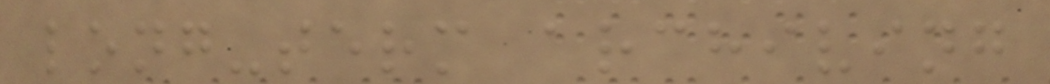long-term archiving
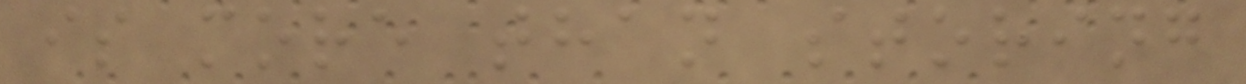is more than storing
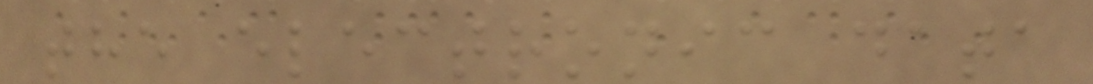the electronic data
